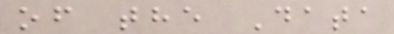of the Data
